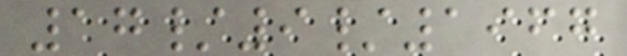17/9/1967
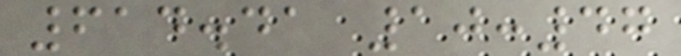614.41 10:47
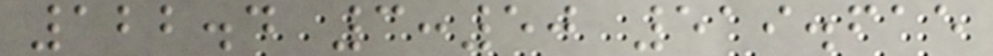122.4 3:50 519.615
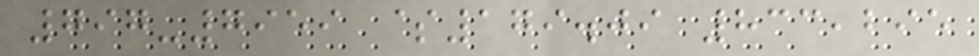797-7959 $179.09 833,295
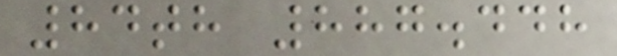84th 887.448
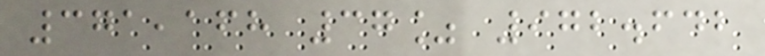371,168 37% 972.642
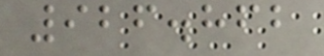926.862
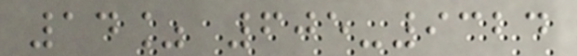14% 605-9324
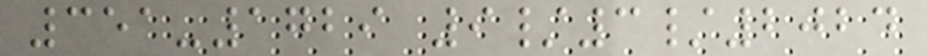351-1729 9/3/2024
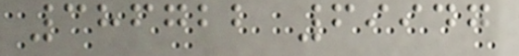386722 69947
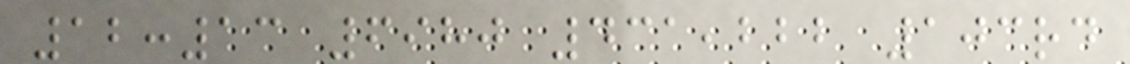12:13 6980 431,222 103rd
